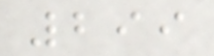299
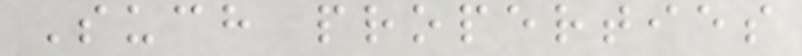Such properties
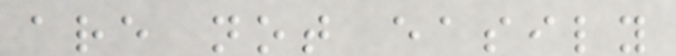are not easily
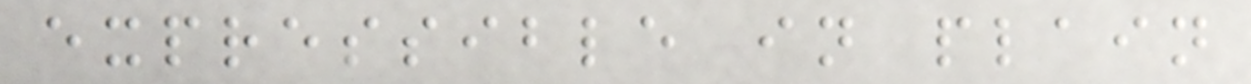expressible in plain
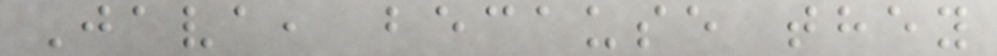Java, because they
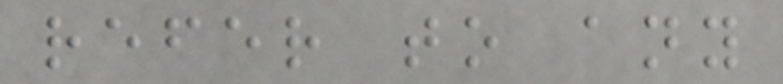refer to any
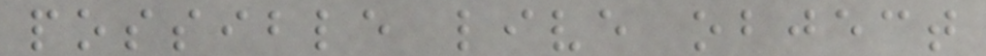possible live object
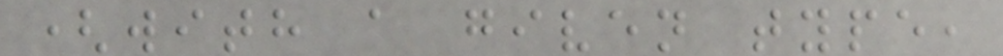(with a given type,
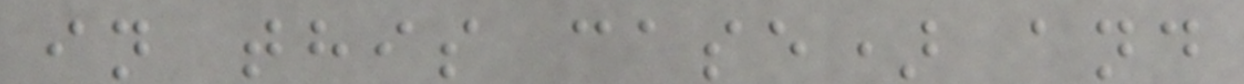in this case) and
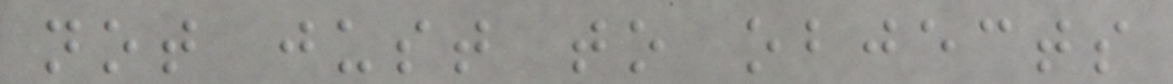not just to objects
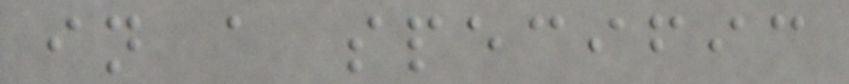in a specific
